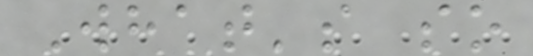What's so
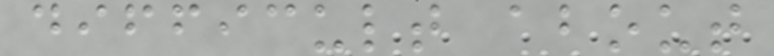difficult about
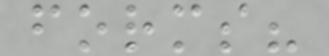forms?
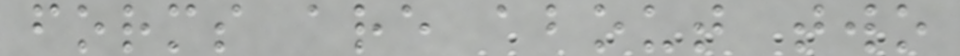forms are about two
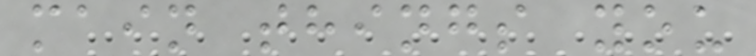main things you
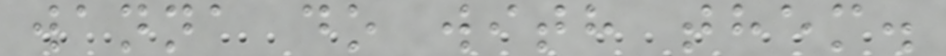wanna do with them.
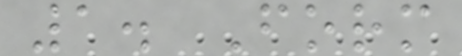1. Form
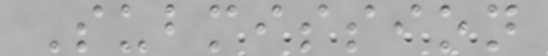Submission
